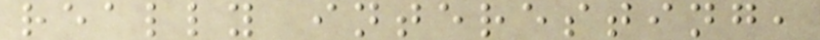really interesting,
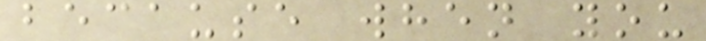because when you
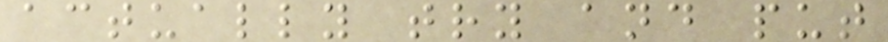actually try and put
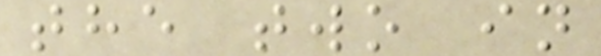the two in
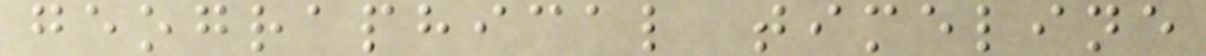geographical timeline
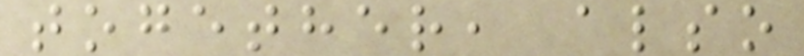together, also
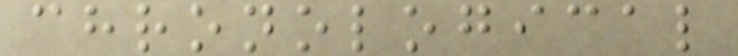chronological
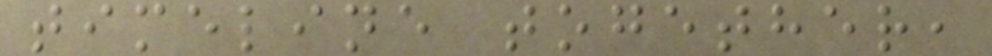timeline together,
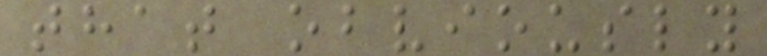that obviously
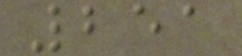251
